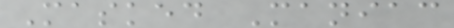Masked Maniac
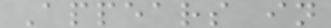Appears in
